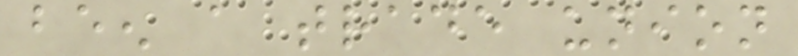been a trade union
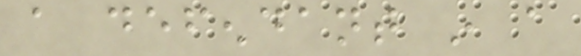a defendant in a
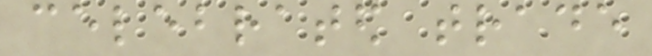celebrated trade
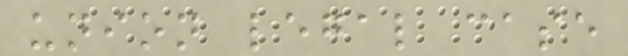union legal case
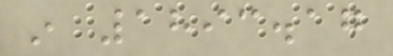in 1893.17
